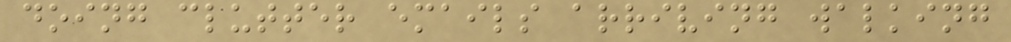doing clutter emails arriving walking
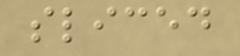sliced
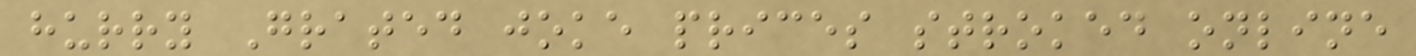hurry Grated joke prices stroked online
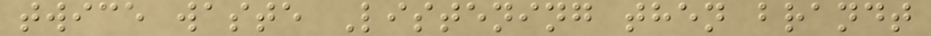twice waste Listening then brandt
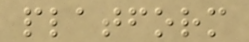platform
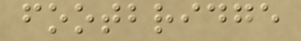footbridge
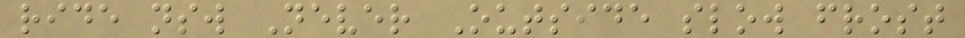ride nsw Never Outside slow frost
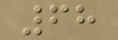68
